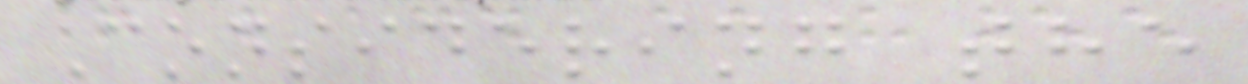Considering the
